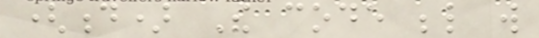(d) The code below will
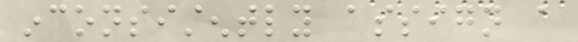inconsistently assign a
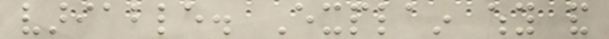variable. Explain why and
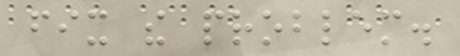fix the problem.
